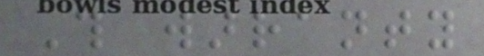This warranty
